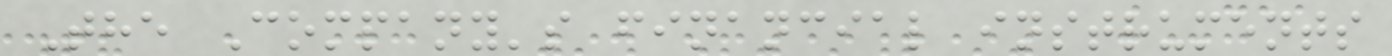The Company's financial instruments
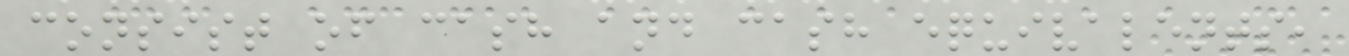consist of cash and cash equivalents,
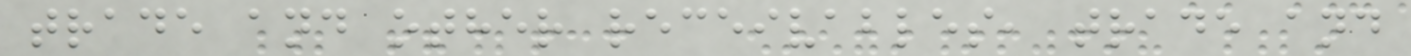trade and other receivables, trade and
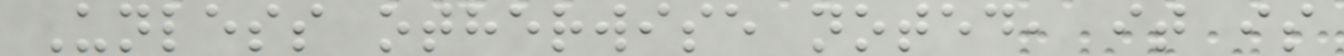Unless otherwise noted, it is
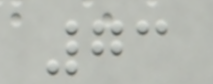73
